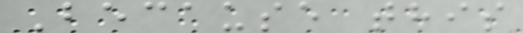Because this
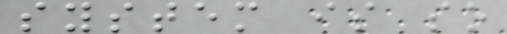system is so
